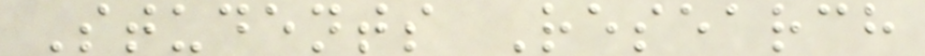Students Research
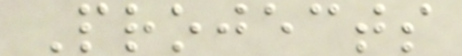Projects
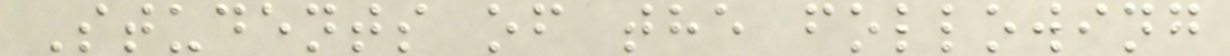Students of the following
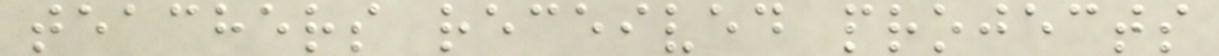teachers received projects
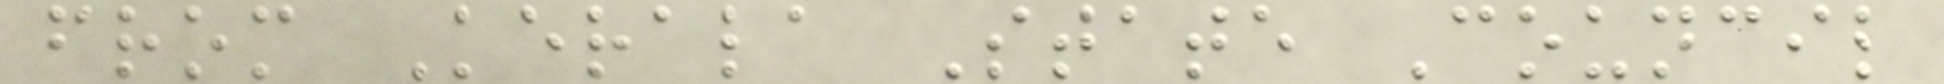from Kerala State Council
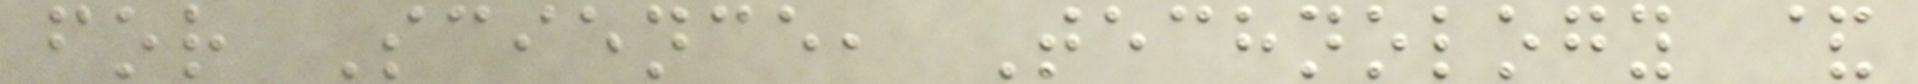for Science, Technology &
